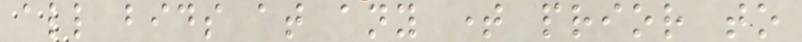all bids at any time prior to
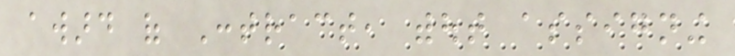award of Contract, without assigning
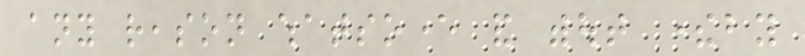any reason whatsoever and without thereby
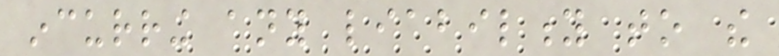incurring any liability to the
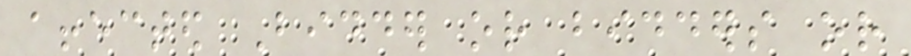affected Bidder or bidders or
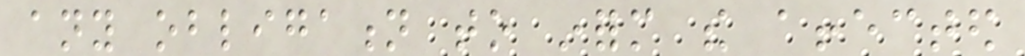any obligation to inform the affected
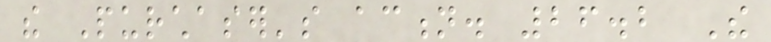the Purchaser's action. 26.2 The
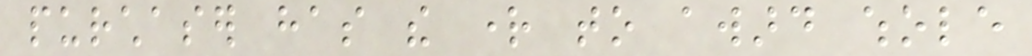purchaser has the right to award whole
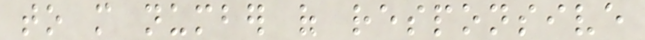to more number of responsive
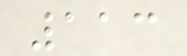113
